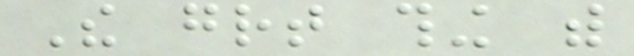The great thing with
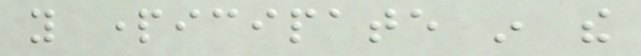you participate in the
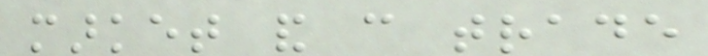market and can trade
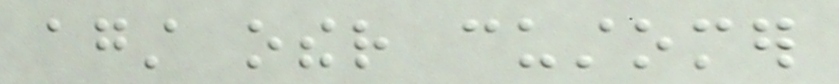against other customer
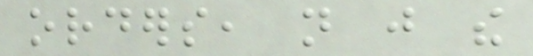orders, not just the
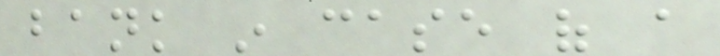bank in case of a
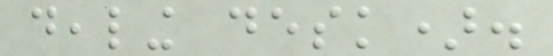dealing desk).
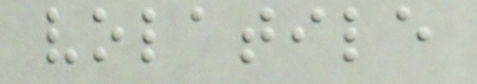volatile
